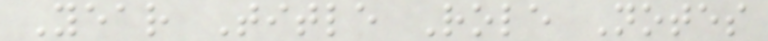Year Title Role Notes
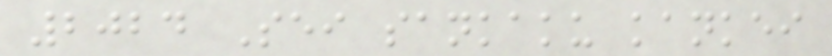2024 Sei sankaku kankei
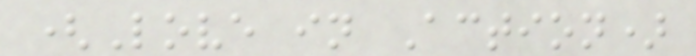(Love in Action)
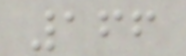166
